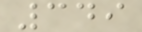349
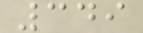349
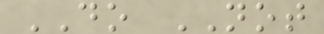DO NOT
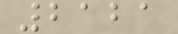2121
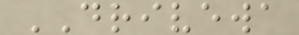DRIVEWA
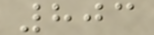803
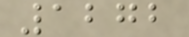1272
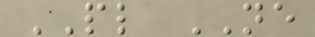PL NE
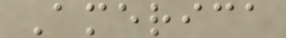America
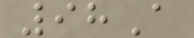98A
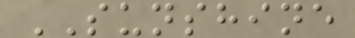SUNSHINE
